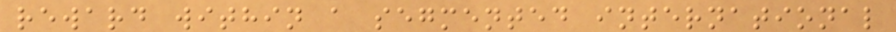reward within a segmented international
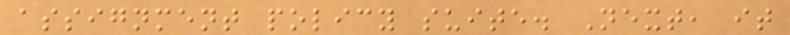assignment policy suite. Next, it
